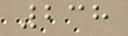238
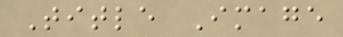Title Image
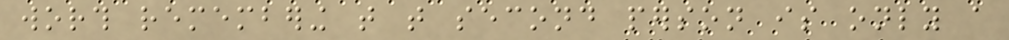worth remembering that that second person is only a
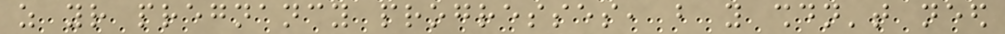as your pregnancy progresses, but you shouldn't need
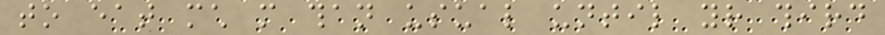to eat much more than usual until your third
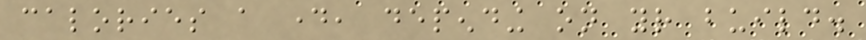calories a day, depending on your build.
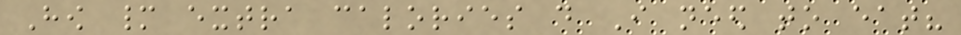How many extra calories do I need to eat?
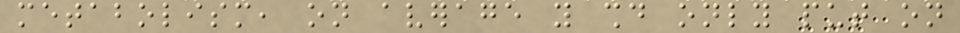metabolism, on average you should only put on
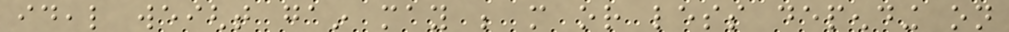ideal weight gain may be more or less depending on
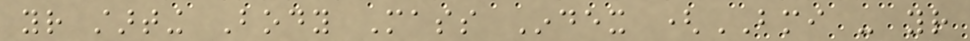your starting Body Mass Index (BMI - your
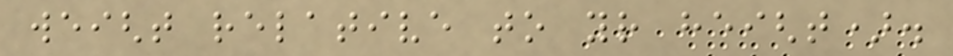weight relative to your height).
